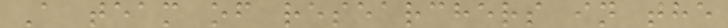A team of researchers in the
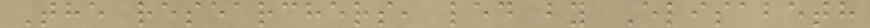The researchers, led by Elisabeth
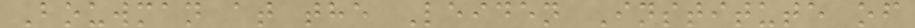Bouwman at the Leiden Institute of
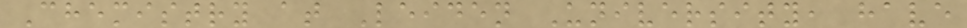Chemistry at Leiden University, have
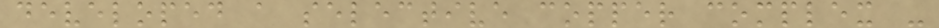developed a selective copper complex -
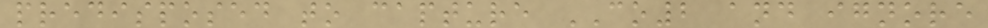predisposed to capture CO2 and ignore
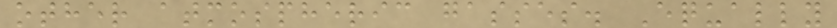other atmospheric gasses. Equally
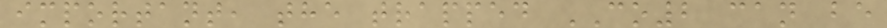important, the trapped CO2 can be
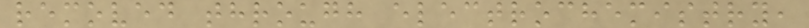removed through electrochemistry,
